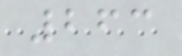263
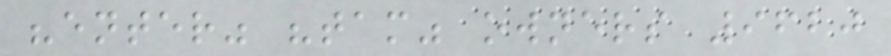"enter" "tam" owners 9620
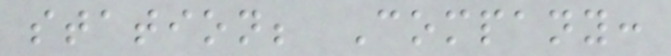station; Company:
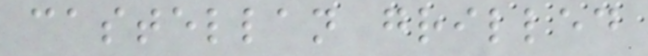castellan grilled
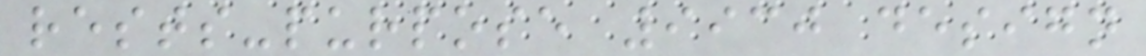rests-purpose 9930 design
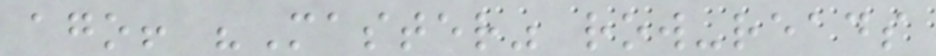ago! "Master" row-reads
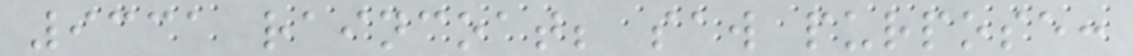9331 raincoat; saw purpose:
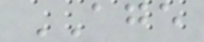AGE
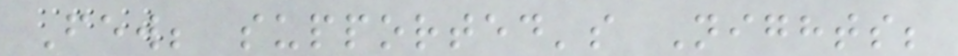Few; supported's Nights;
